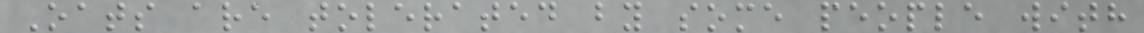Oats are tolerated by some people with
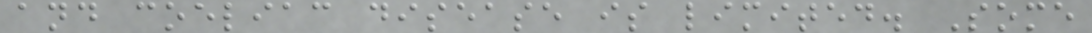and coeliac disease is limited. Some
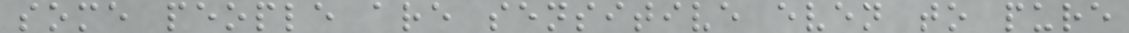some people are sensitive even to pure
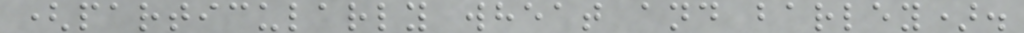(particularly wheat and barley).
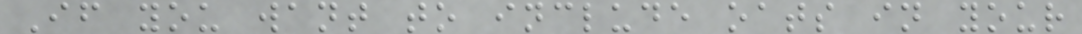If you want to include oats in your
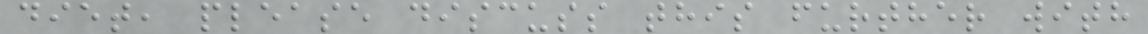diet, please discuss this further with
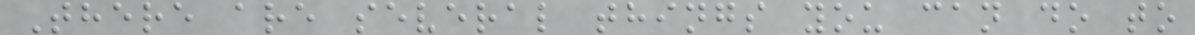There are several things you can do to
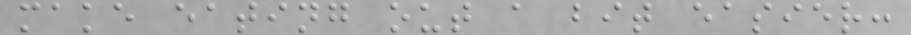make eating out a bit easier:
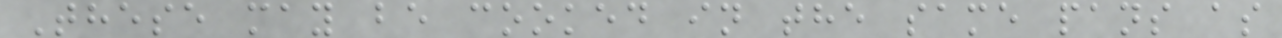These may be cooked in the same pans as
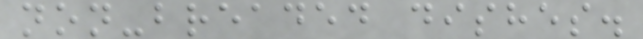non-breaded dishes.
